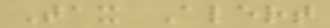Tax Alert
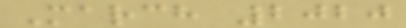March 2020
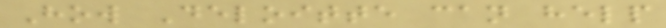How Deloitte can help
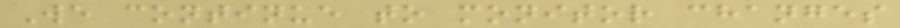We continue to monitor changes
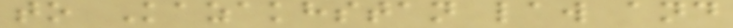to Kazakhstan law and
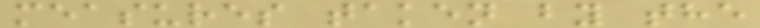measures taken by the
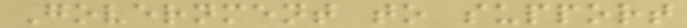Government to support
